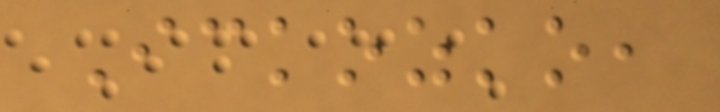Ickozko,
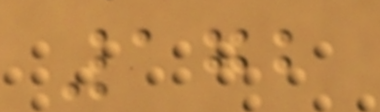172
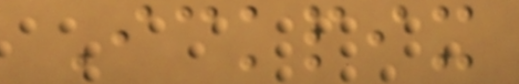Ickpix
